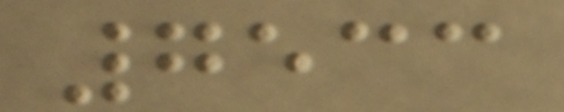7533
